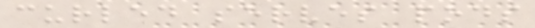curled serves pods
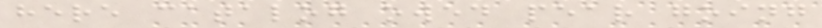here catalog owed pear going
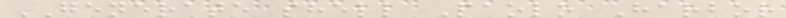GENERATE shell Paolo Harbor
